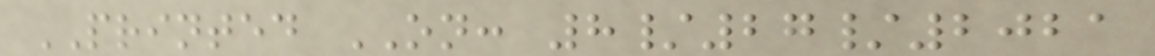PRINTED ON: 8/27/2021
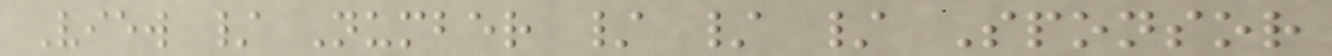View / Number / / / Sponsor
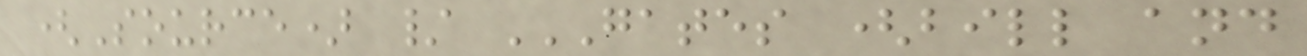(Source) / GATES (BILL AND
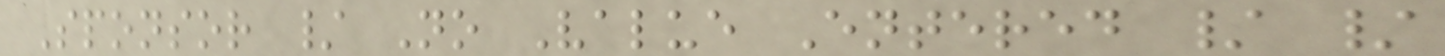Sponsor / No Value Entered / /
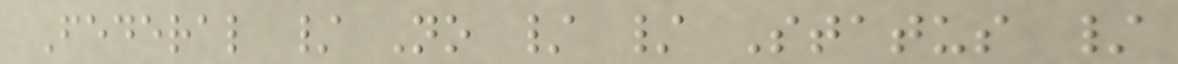Federal / No / / Status /
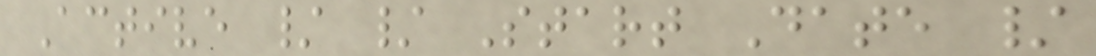Active / / Start Date /
